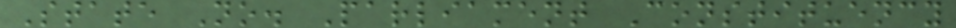State No. Parliament Constituency
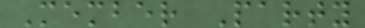Member Party
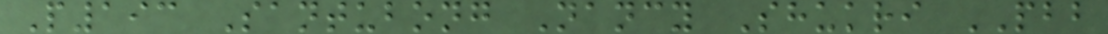P193 Santubong Nancy Shukri PBB
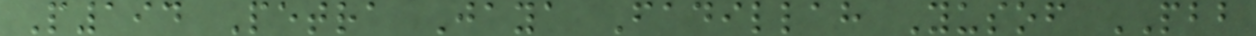P194 Petra Jaya Fadillah Yusof PBB
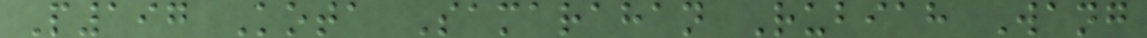P197 Kota Samarahan Rubiah Wang
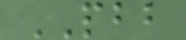PBB
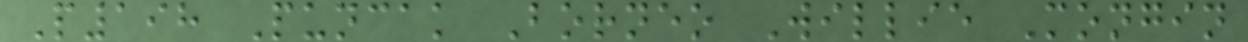P198 Puncak Borneo Willie Mongin
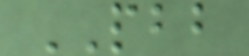PBB
